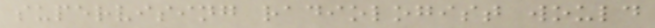supervising radiologist would
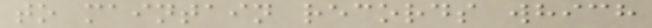to maintain records which
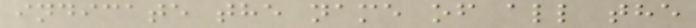indicate the name of all the
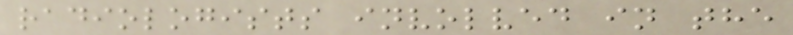radiologists involved in the
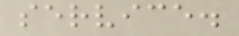service.
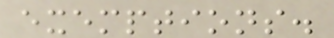exemptions.
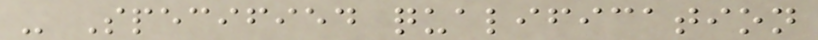- Specified qualification
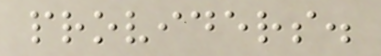providers.
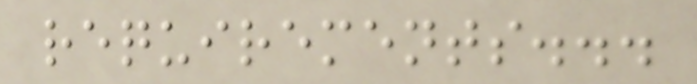requirements...
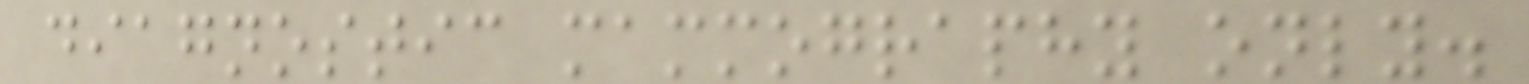diagnostic mammography only.
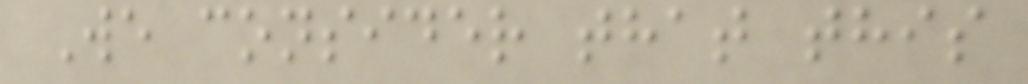We consider that this
